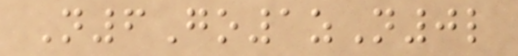N6Go1zN0l
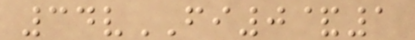34vFI0&1
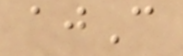ajC
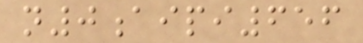n0aipi656
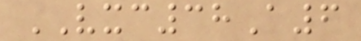VXC38A6
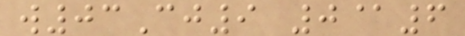w03Cj9 0@6
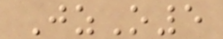JzO5
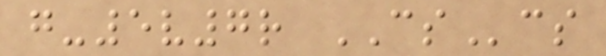g-5v7r CScs
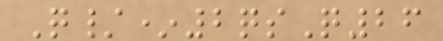Q/*2qsQ26
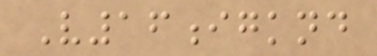V16igknd
